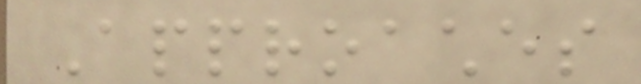Approaches
